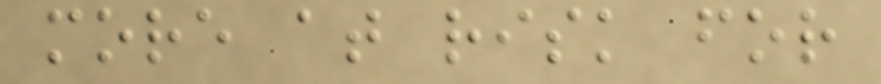more at risk for
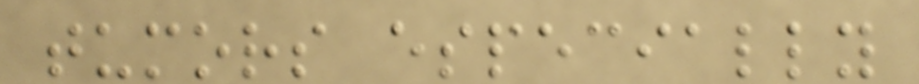tumors especially
